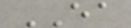EA
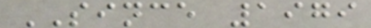SINCE 1979
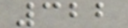322
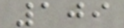109
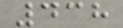438
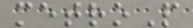metroP
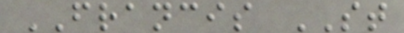FRANCIS ST
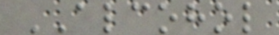ALCOHOL
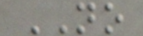NO
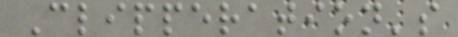Clipperation's
